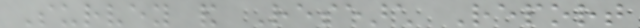Survey and Research Report
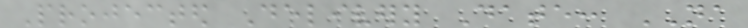Projected Delivery Date: NA
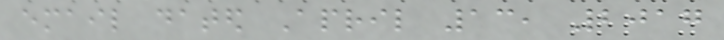email dated April 13, 2017
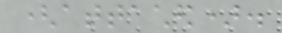(attached).
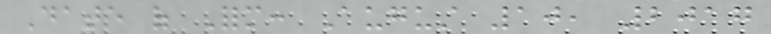Date of Form: August 10, 2017
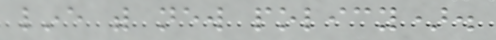line with new policy).
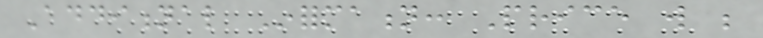Additional Information: Price will be
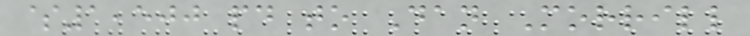$1,500 paid to Dan Morrill
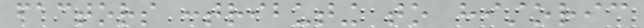factors contributing to historic
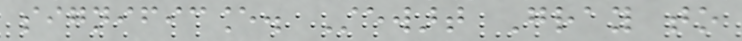significance. Stewart Gray to
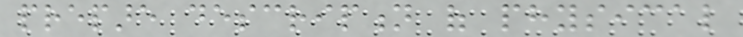prepare description of physical
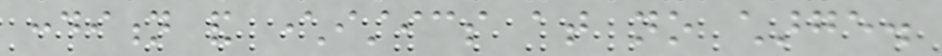condition and characteristics at no charge.
